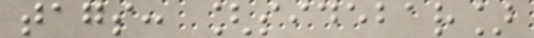tags: [sidebar]
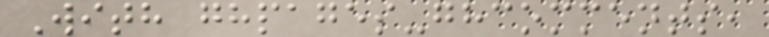With ghpages-ghcomments,
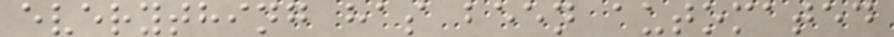everything has been automated
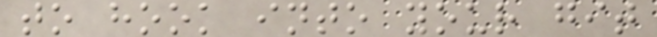to hook into your git
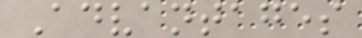Advantages
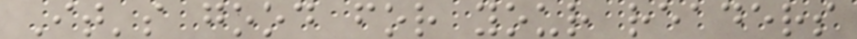It's good for your readers
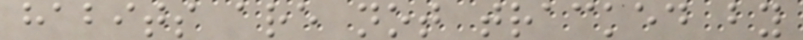habits are not tracked by
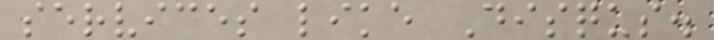services like Disqus.
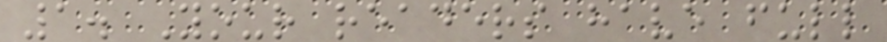1. Your readers have full
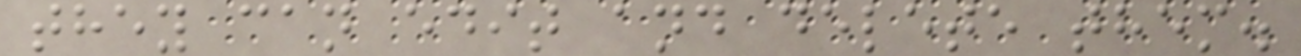they can edit and delete them.
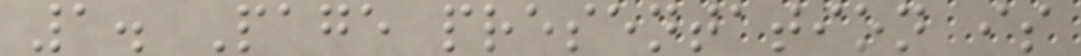1. Page presentation is
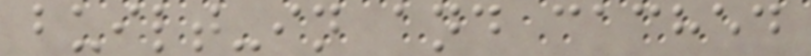built-in and cached
